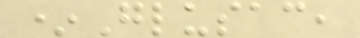*Glusac,
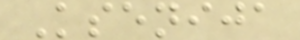Ksenija
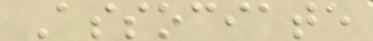Associate
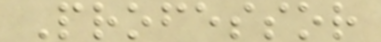Professor
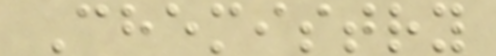Chemistry
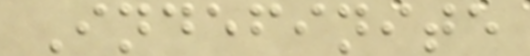Indefinite
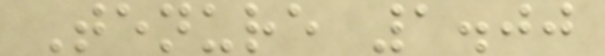Tenure 1.00
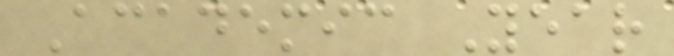Academic Year
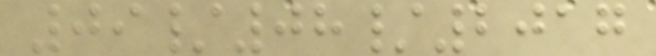09/08/2017
